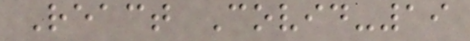React Covid-19
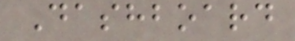Dashboard
